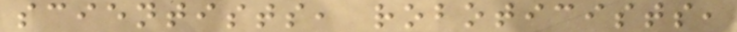scientists, roboticists,
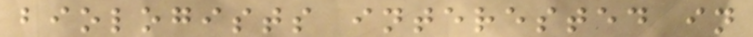biologists interested in
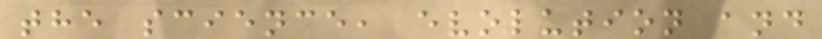the science, evolution and
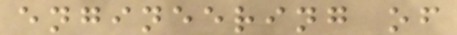engineering of
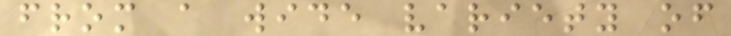from a wide variety of
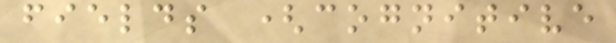fields (cognitive
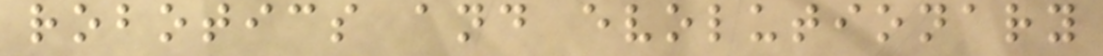robotics and evolutionary
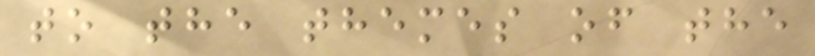to the themes of the
